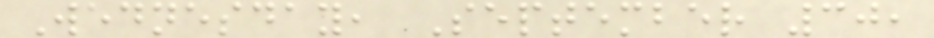Wednesday, September 30,
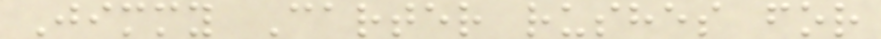Jimmy Carter rushes for
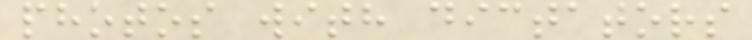photos with dictators
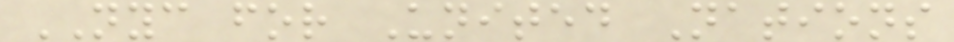NYC for United Nations
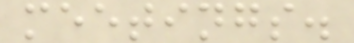meetings.
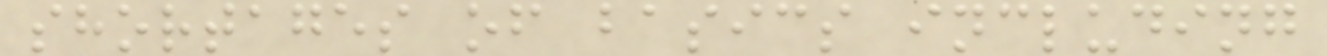shortages of basics including
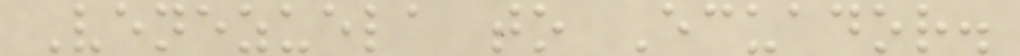Venezuela to Ecuador.
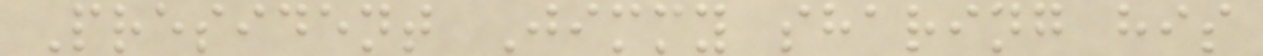President Jimmy sharing his
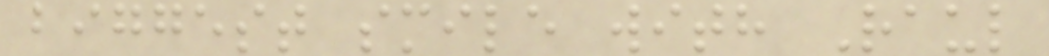biggest smile with Raul
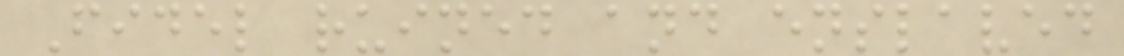Fidel ruined and enslaved
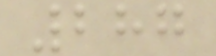287
